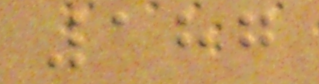187
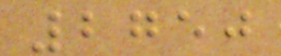2750
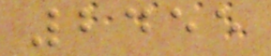2455
